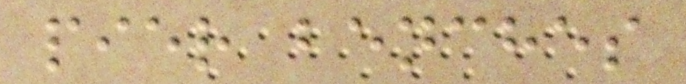pier benches
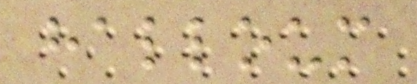halloum
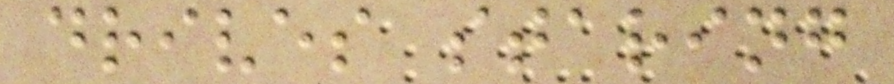drives staring
